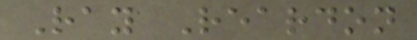Ray Reardon
